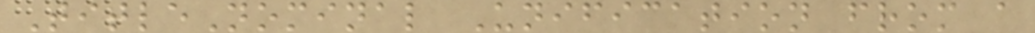TitleNominal Unification from a
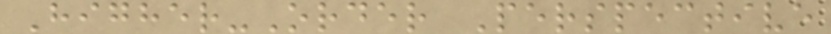Higher-Order Perspective
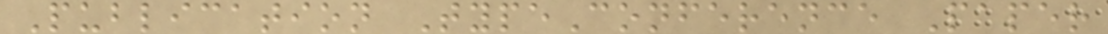Publication TypeConference Paper
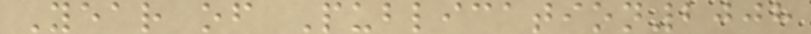Year of Publication2008
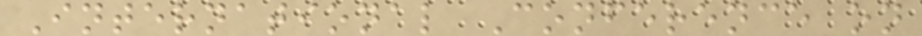International Conference on
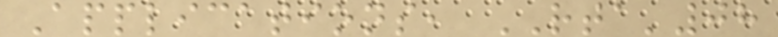Applications, RTA'08
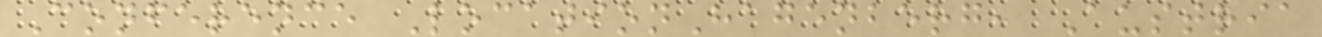Conference LocationHagenberg, Austria
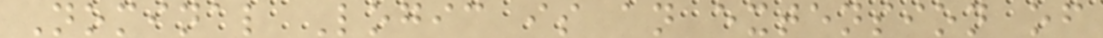Nominal Logic is an extension of
